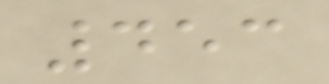453
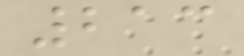213
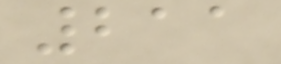211
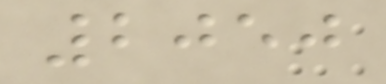2050
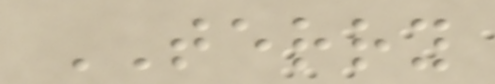TERRY
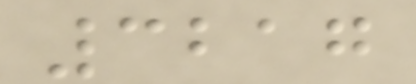3217
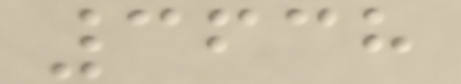3638
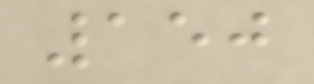150
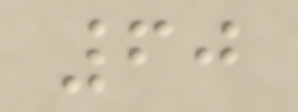60
